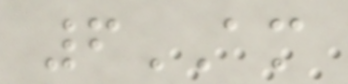6AM
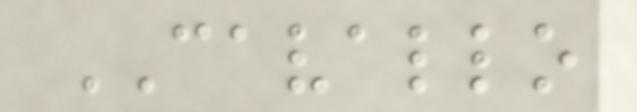CAVALLO
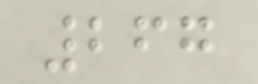267
